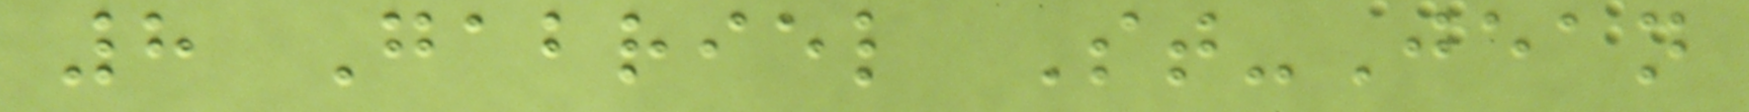8 Gabriel St-Jean
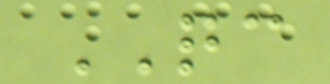QC
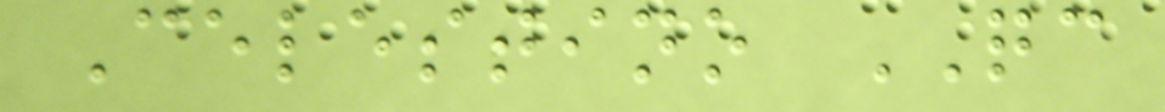Celestino QC
